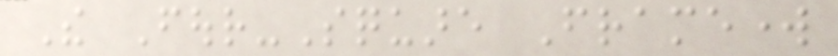The Four-Square Framework
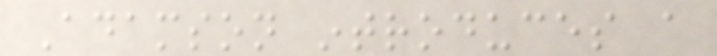Adamson introduces a
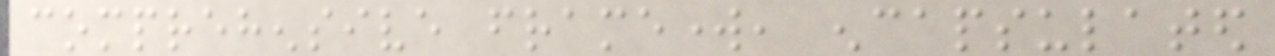comprehensive framework, encapsulated
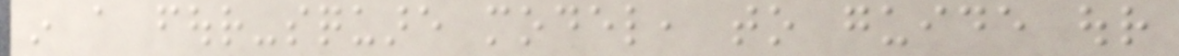in a four-square model, to guide our
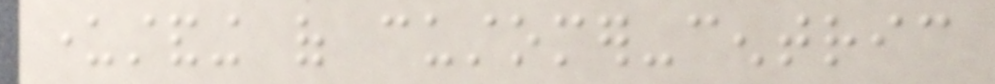understanding of customer-centric
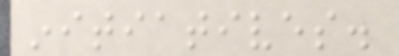initiatives.
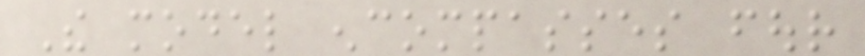The model encompasses four
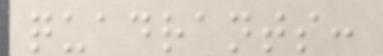quadrants:
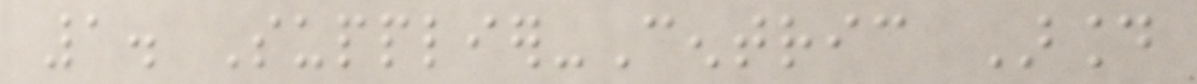1. Supplier-Centric Around
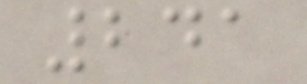241
